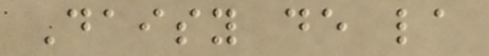Daisy de la
